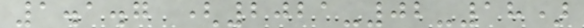1.1.7 (2021-02-18)
